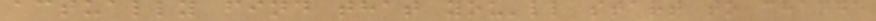actually find that you'll start to change
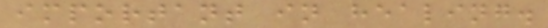important in healing.
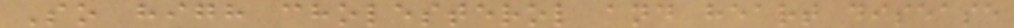So high cholesterol and heart disease
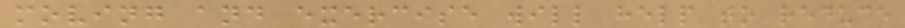moving and exercise will help to reduce
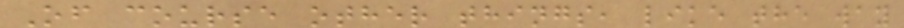Of course other things, like the way
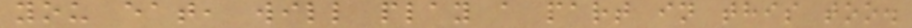you eat, will play a part in this too.
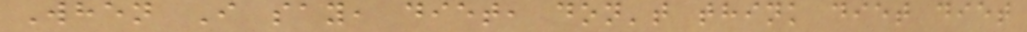When I say, diet, don't think diet diet
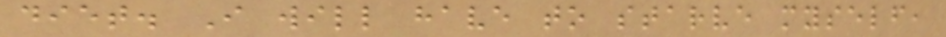diet. I will have to starve myself,
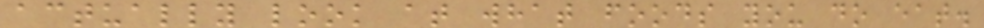actually look at what foods you do eat.
